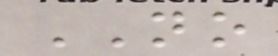NO
